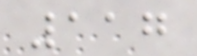117
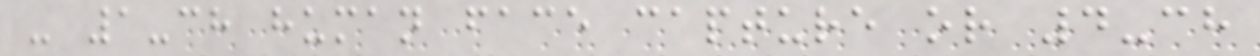- 1-ch human face capture or 4-ch
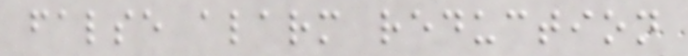false alarm reduction
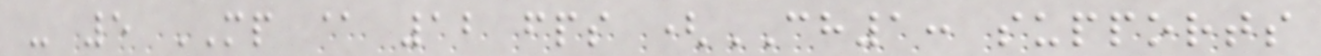- 5 MP @ 12 fps (CH1: supports
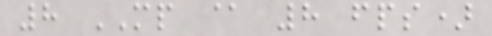8 MP @ 8 fps)
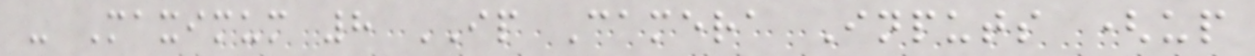- Maximum 8 IP Camera Inputs (up
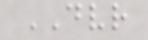DVR
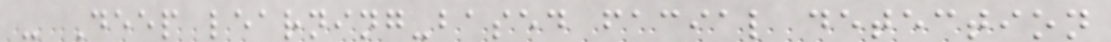- Deep learning-based facial detection
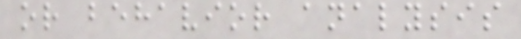or behavior analysis
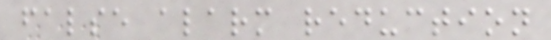false alarm reduction
